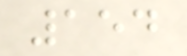154
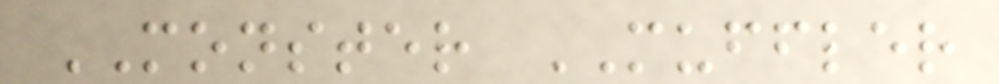MONSTER MUFFLER
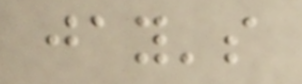jay's
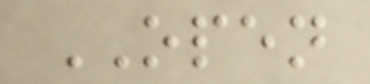OPEN
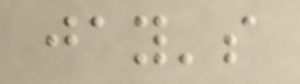jay's
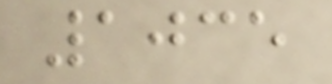1035
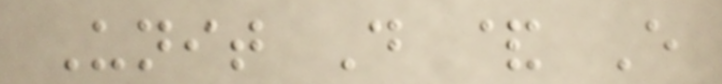Unit D & E
